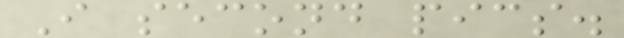I second pics.
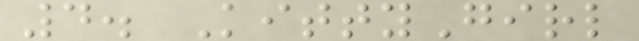4. KittyGirl
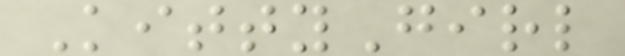KittyGirl
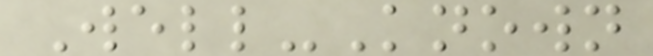Well-Known
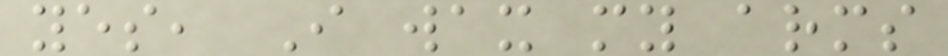yes, I wax my arms
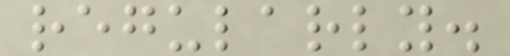regularly.
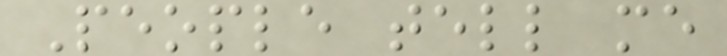People tell me
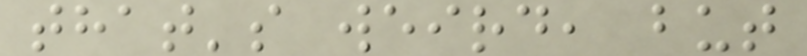that's weird, but
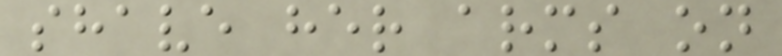shave her arms on
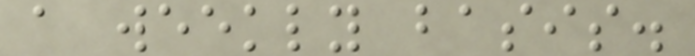a weekly basis.
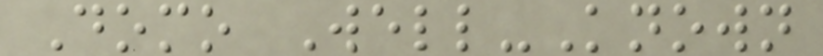Domo Well-Known
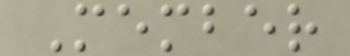Member
